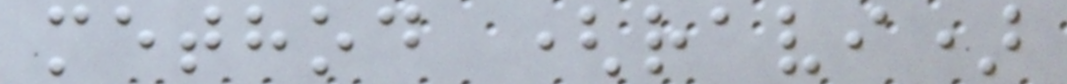method (ravi)
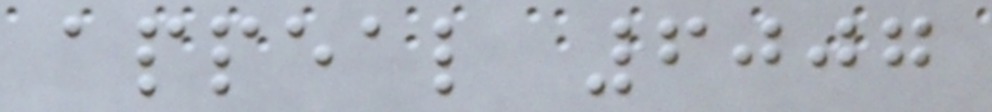appeal 6007
